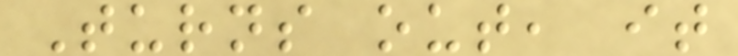Turns out, it
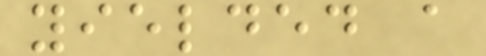yielded a
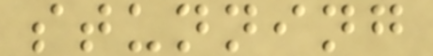stunning
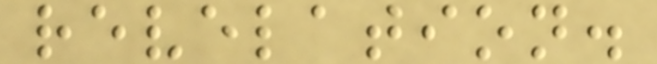revelation.
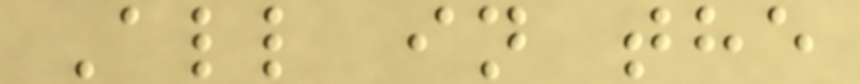All in the
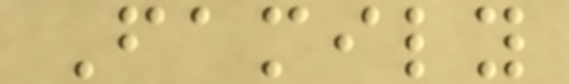Family
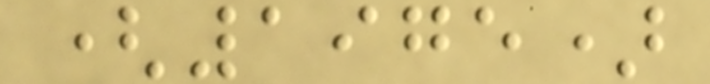(1975)
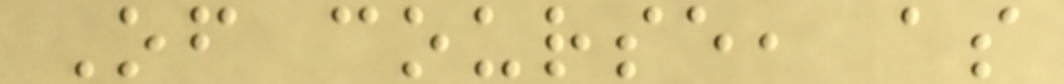Of course, as
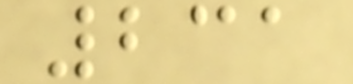231
